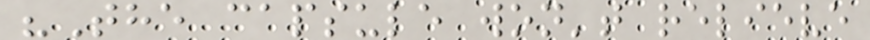"The capsule won't relieve
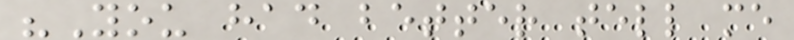"You had better tell me
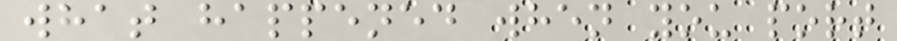what happened when you port
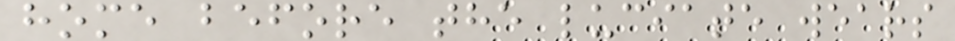home before the luciate wears
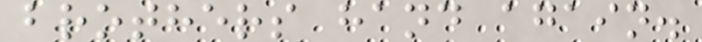brothers hand again.
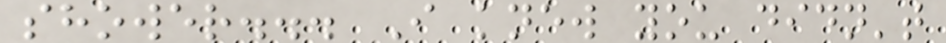shower... I knew you didn't
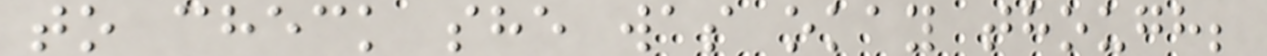to check she was okay though;
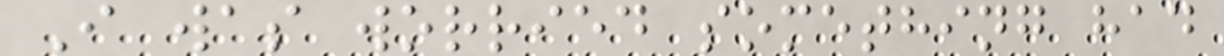I was worried something had
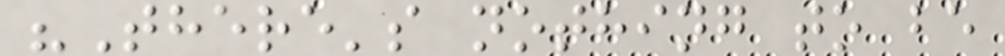"There's nothing to be
